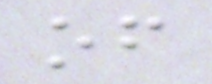of
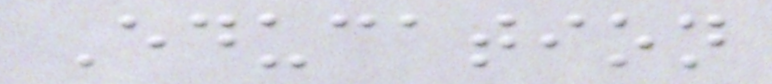Education
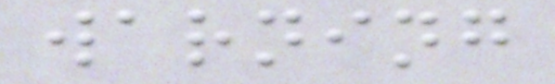warning
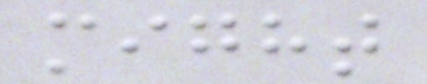might
